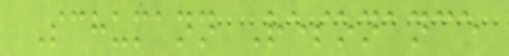Schumann Resonance
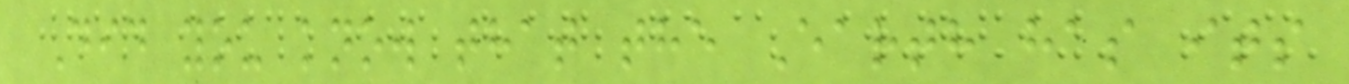Did you know that the Earth has its
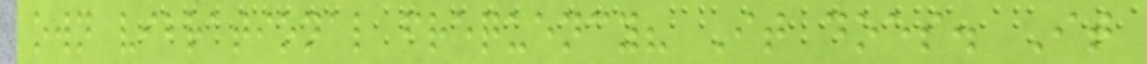own vibrational frequency? It does. It
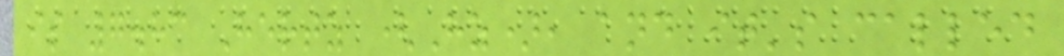is 7.83 Hertz (Hz), and it's called
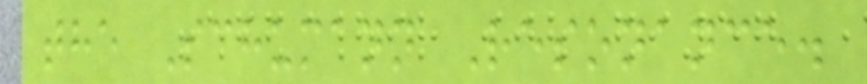the Schumann Resonance.
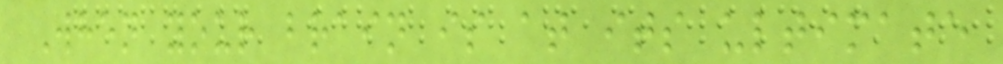When your brain is at its ultimate
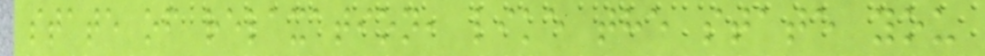state of relaxation, like the state you
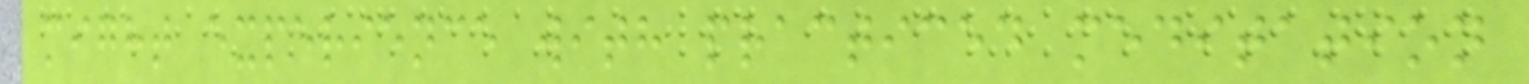might experience with practiced meditation
